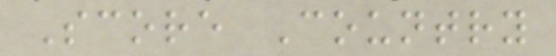Score Country
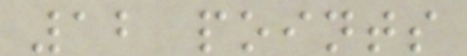12 points
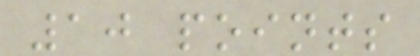10 points
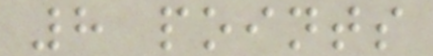8 points
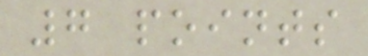7 points
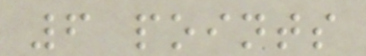6 points
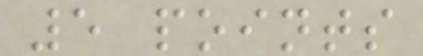5 points
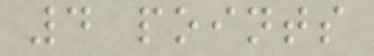4 points
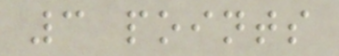3 points
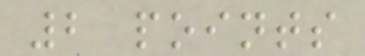2 points
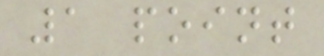1 point
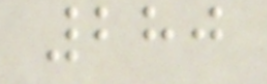280
